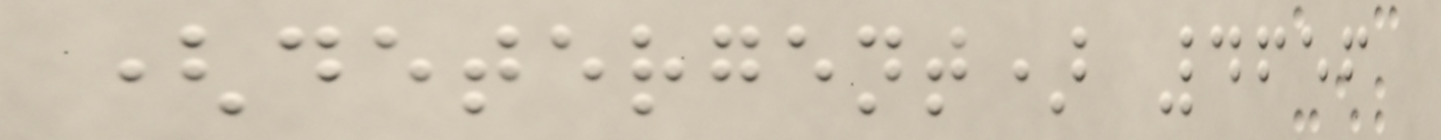(detergent) 4656
